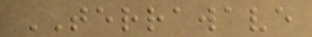TERRAWAVE
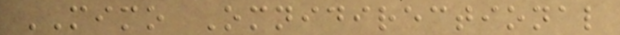MIMO Omnidirectional
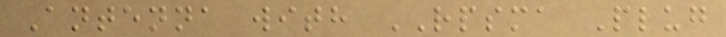Antenna with RPSMA Plug
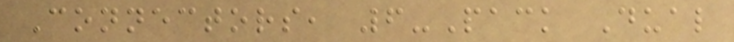Connectors, 6-Pack Dual
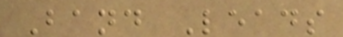Band Leads
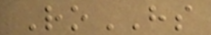RoHS
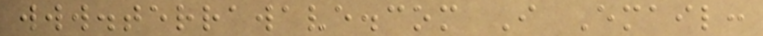www.terrawave.com I Email:
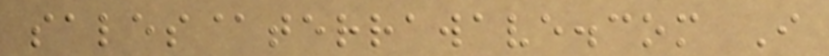sales@terrawave.com I
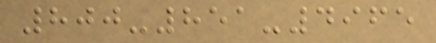800-851-4965
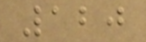120
